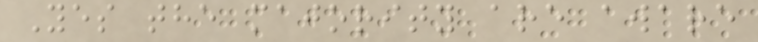Yes the majority are aware
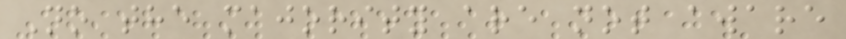No the majority are not aware
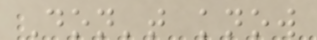Don't know
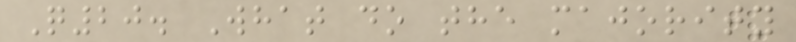Q20. What do the majority
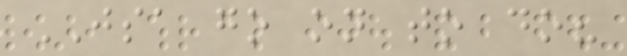JSA go on to do?
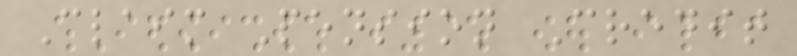Claim Pension Credit
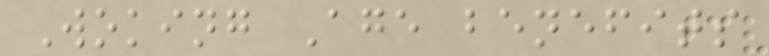Woking Age benefits
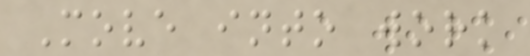Move into work
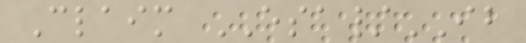Claim ESA/IB
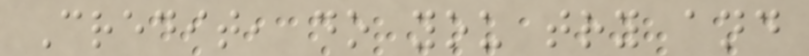Credit, do you try and
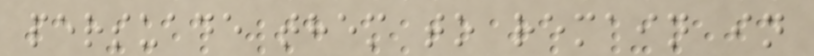persuade them to remain in
